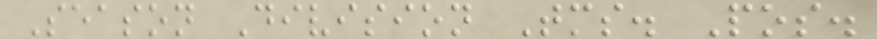Season Division Tms. Pos.
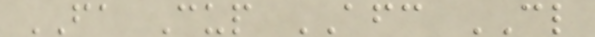FA Cup AFC CL
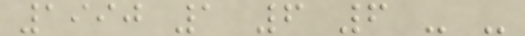1990 1 6 6 - -
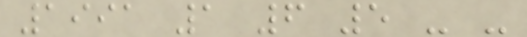1991 1 6 5 - -
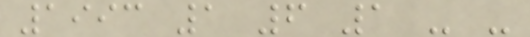1993 1 6 1 - -
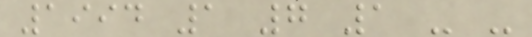1994 1 7 1 - -
